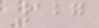127
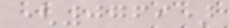(0769)
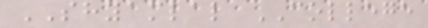SHYAMLAL COLLEGE
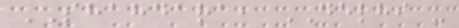SHAHDARA, DELHI -
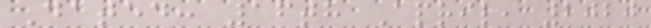Dated: 16th April, 2020
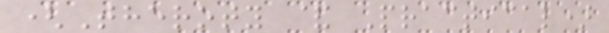(Theroty & Practical)
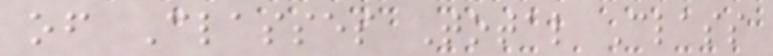of Classes Total Class
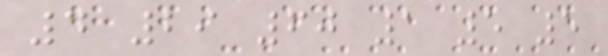4 29 60 1 5 5
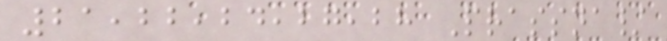21,22,24,27,28 Prassna/
